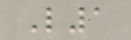L1
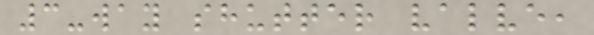3-way shutter valve,
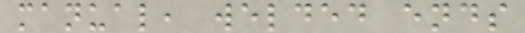manual, welded ends
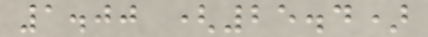1.00 (25.4)
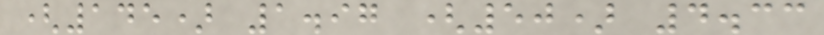(145) 1.97 (50) 4.33
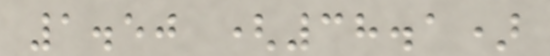1.50 (38.1)
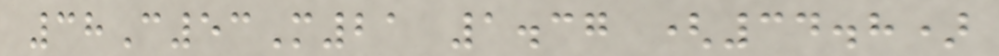38C53M21 1.37 (34.8)
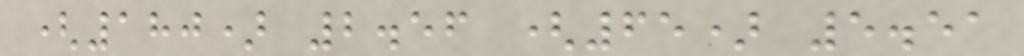(180) 2.56 (65) 5.51
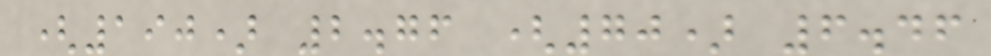(190) 2.76 (70) 6.46
